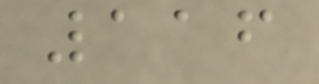116
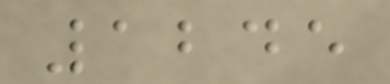1245
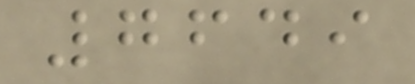7649
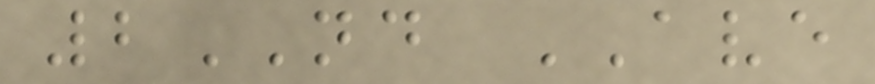2ND AVE
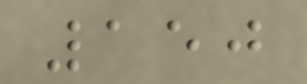150
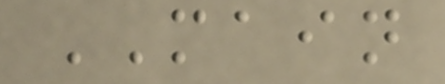MAIN
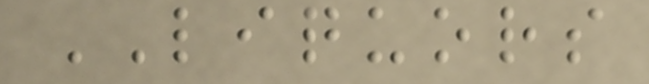LIQUORS
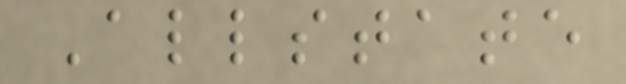Allstate
